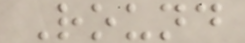Round
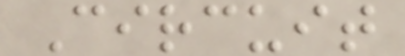Circuit
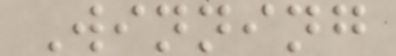Winning
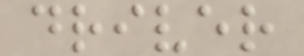driver
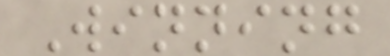Winning
